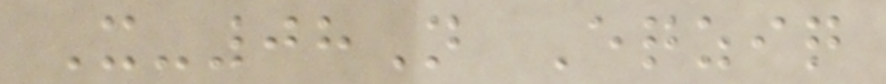X-08N Eqziq
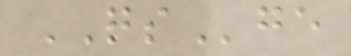QSge
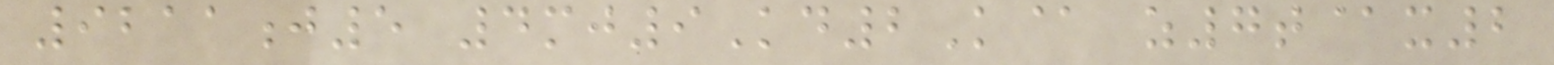9211j5 4mj9Kd2K@ z7t@x2
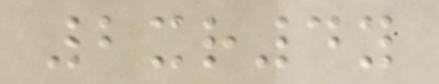2xr4y
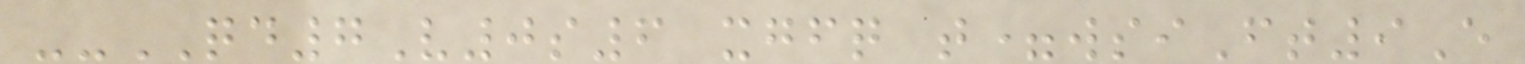--QD7V0s6 xgfq t=wsiFt9E
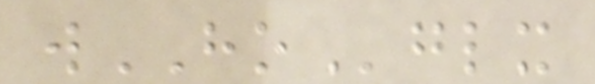wHOglx
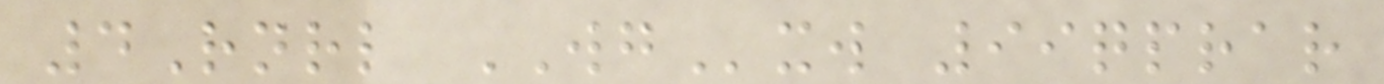4Rnrl WGxw 99qprar
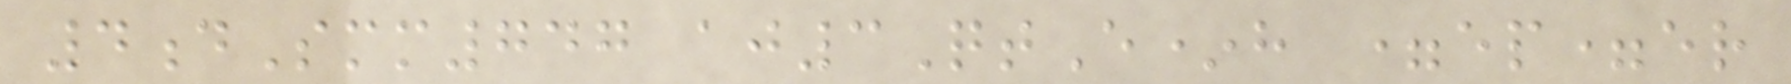4dSmm747 aj3QtE*h =ep=er
